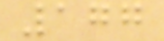177
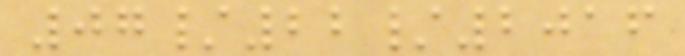07/22/2016
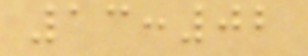13:02
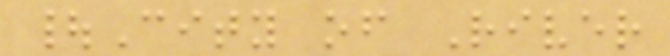|City of River
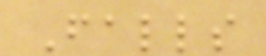Falls
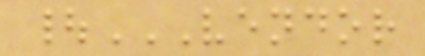|VENDOR
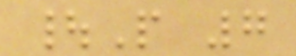|P 7
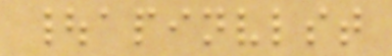|apinvlst
